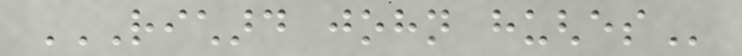RICHARD JOHN HUGHES
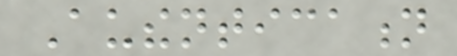Authentication
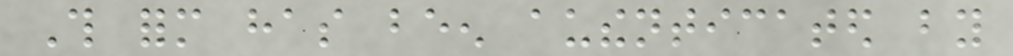This form has been authenticated by
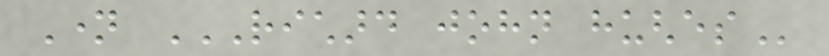Name RICHARD JOHN HUGHES
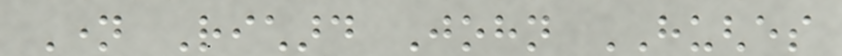Name Richard John HUGHES
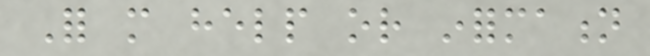For more help or information
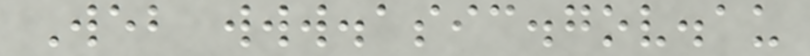Web www.asic.gov.au
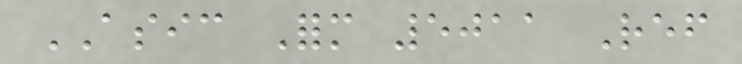ASIC Form 5011 Ref
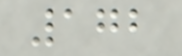172
